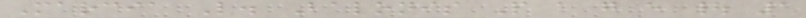Marcia L. Balonis P a g e | 1
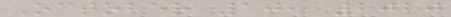October 10, 2020
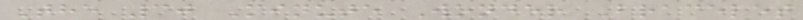The 30 Minute Wonder Bracelet
